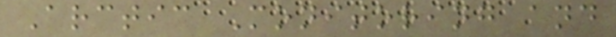Arctic Monitoring and
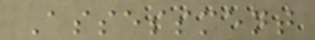Assessment
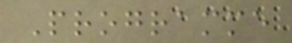Programme
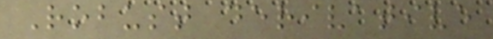Robust derivative
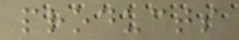products
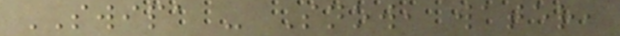SWIPA - Snow, water,
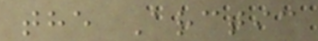the Arctic
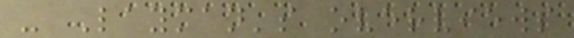- Layman's overviews
